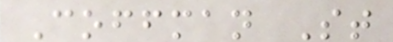Coffman St
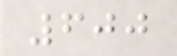600
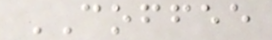COFFEE
